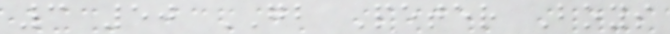3 50 GB Peter Boys
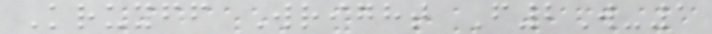Kruyff Wright F2W-1
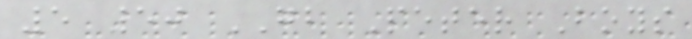5 50 GB Peter Boys
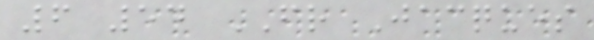6 54 FR Jacques
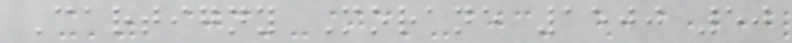Cartigny Morane 1500 50
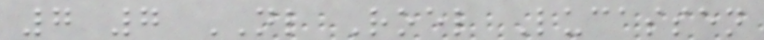7 7 NL Roel Lucassen
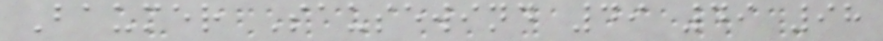Baumer Sausewind 49 49 98
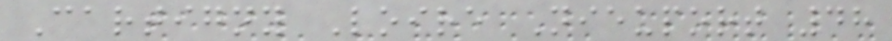Cartigny Loire Nieuport 48
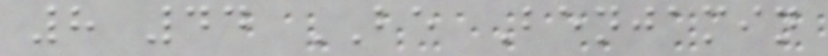8 44 BE Benjamin
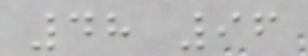48 96
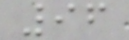96
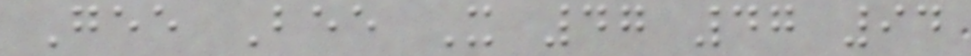Gee Bee X 47 47 94
